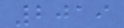2019
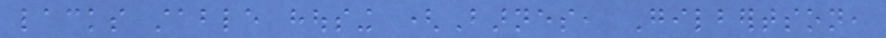lacks stable housing (Barnes, Gilbertson,
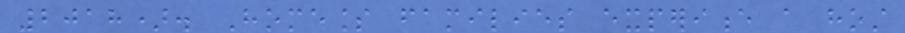2018). Homeless families experience a host
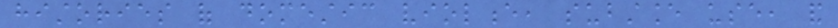histories of domestic violence, substance use, and
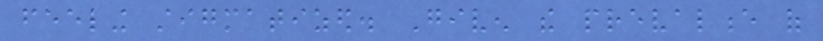feeling stigmatized. Given the prevalence of
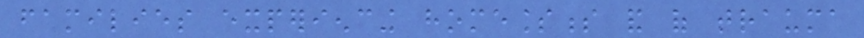families experiencing homelessness and of trauma
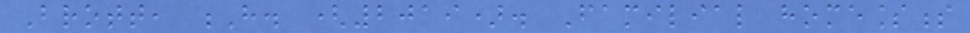Brott, H. (2019). Familial homelessness
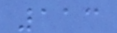113
